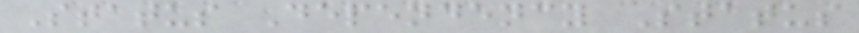Status Dependency Status
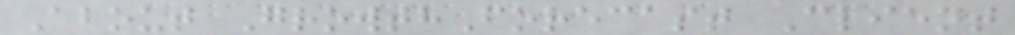About GrowthForecast Client
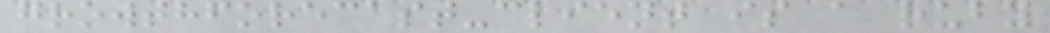growthforecast-client is a ruby
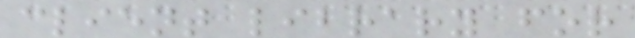client library for
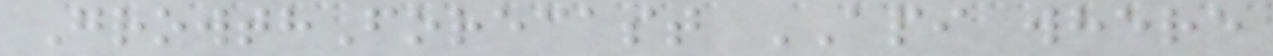GrowthForecast API where
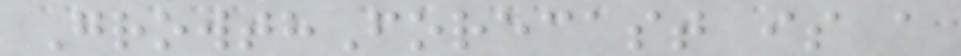GrowthForecast is a
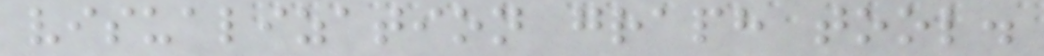visualization graph tool.
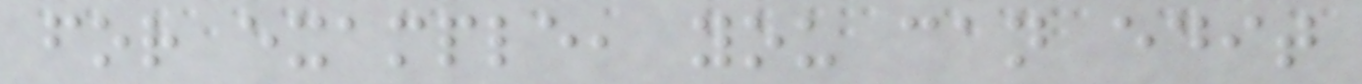for example, you can edit
